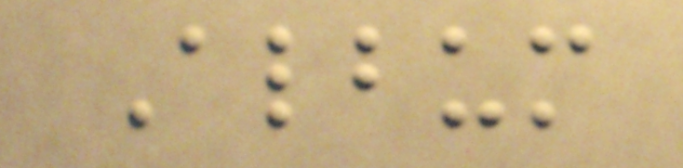Album
